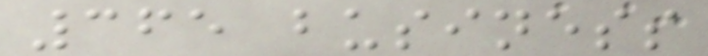365 business
